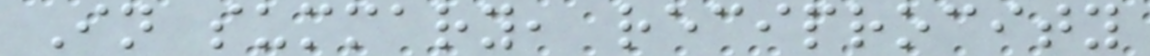In summary, reciprocity
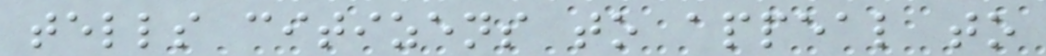tells citizens to appeal to
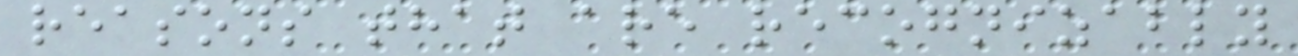reasons that are recognizably
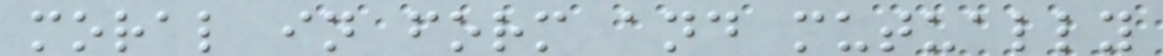moral in form and mutually
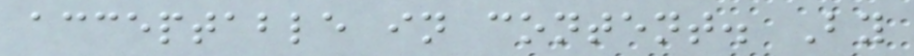acceptable in content. By
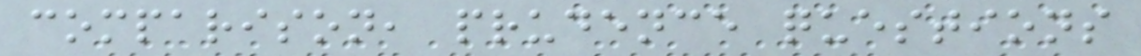comparison, prudence questions
